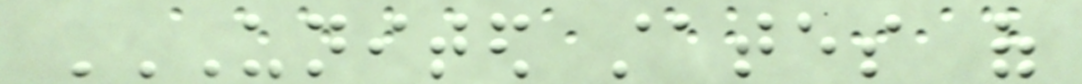UNITED STATES OF
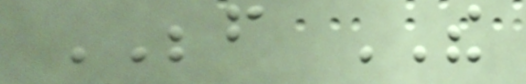BEFORE THE
